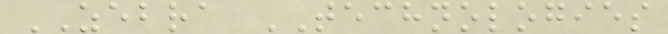ZEBRA TECHNOLOGIES
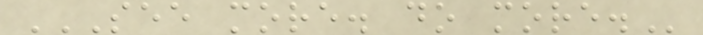SEE MORE. DO MORE.
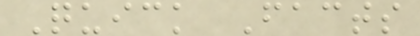Quick Facts
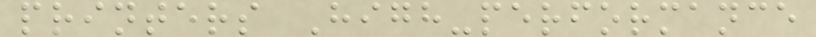printers High-performance
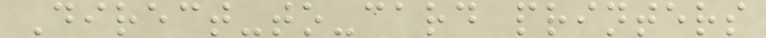Direct-to-card printers
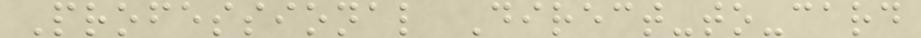Professional Direct-to-card
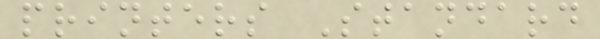printers Standard
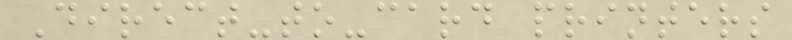Direct-to-card printers
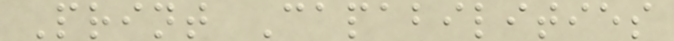Print Capabilities
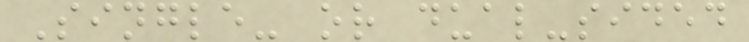Single- or dual-sided
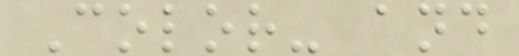Color- and
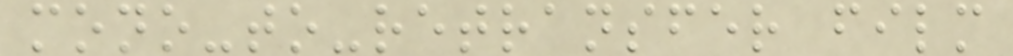mono-to-retransfer film
